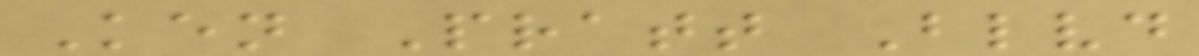Ken Pratt Blvd
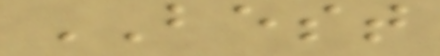BEST
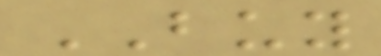BUY
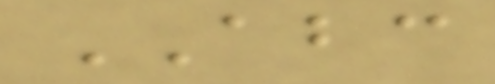ABC
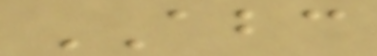ABC
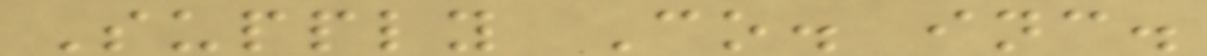Supply Co. inc.
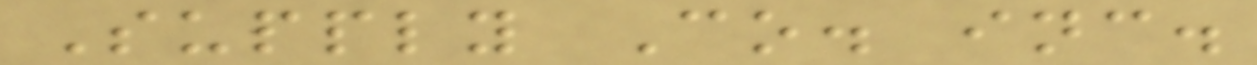Supply Co. inc.
